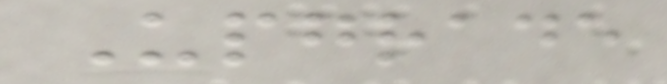Upgrade
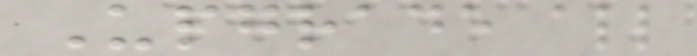Upgrade all
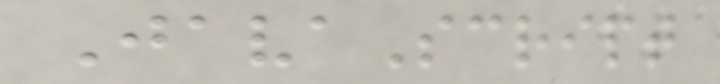JavaScript
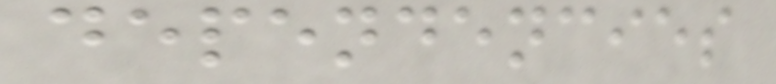dependencies
